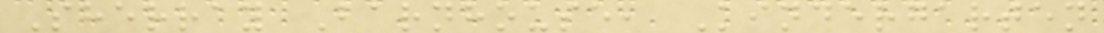Sherray Barnhouse, Kindergarten
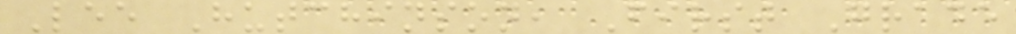Lee Hutchinson, First Grade
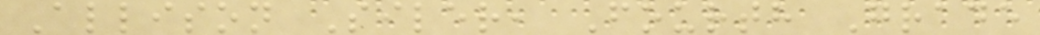Allison Siler, Fourth Grade
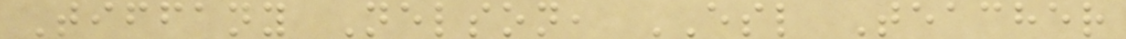Tiffany Nelson, ESL Teacher
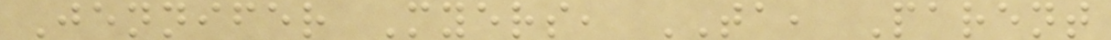Jennifer Myers, TA, Parent
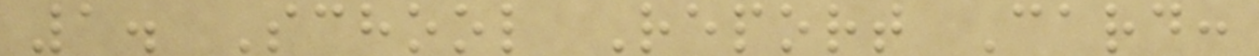1. School Report Card:
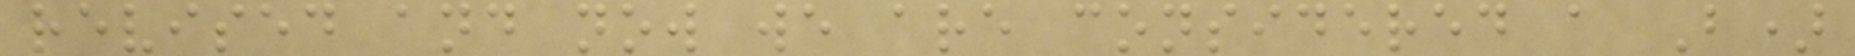revised and now we are considered a B)
